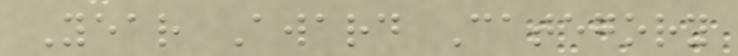Year Award Category
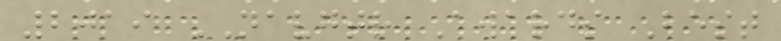2019 NAVGTR Awards Best
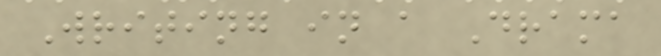Writing in a Drama
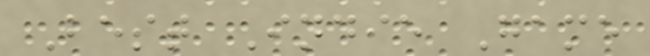Best Indie Game
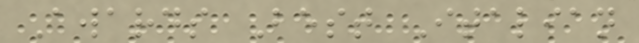Awards Best Italian
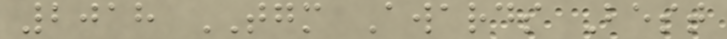2018 TGM Awards Best
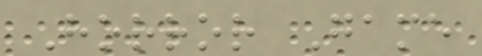Horror Game
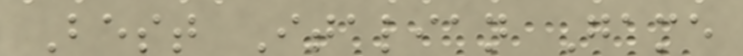Best Italian Game
